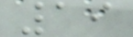19
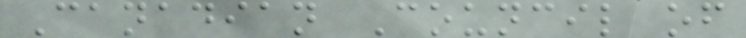Canadian Council of
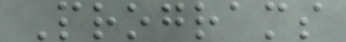Programs
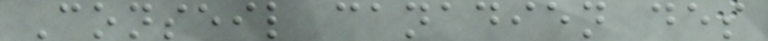Conseil canadien des
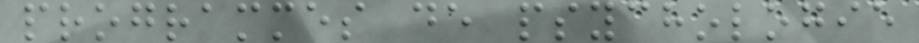programmes de psychologie
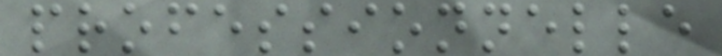professionnelle
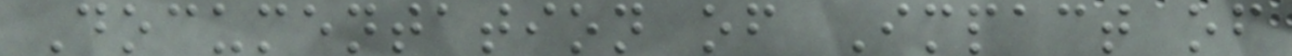Documentation of Impact of
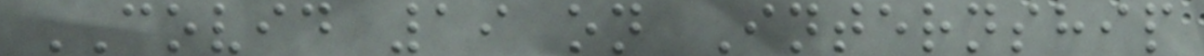COVID 19 on Internship
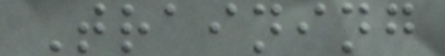Training
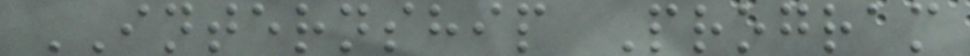INTERNSHIP Program
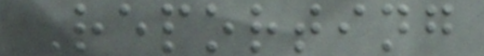Reporting
